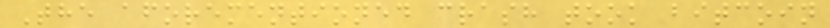The aforementioned crash took bitcoin
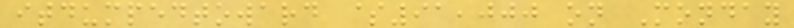itdumpedtoward $91,000 on Monday
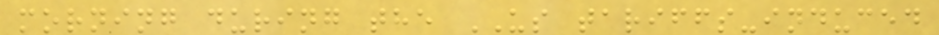morning during the US tariffs-induced
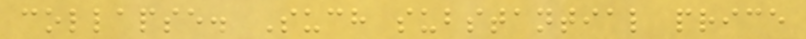collapse. Such substantial price
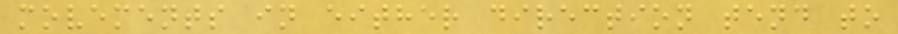movements in either direction tend to
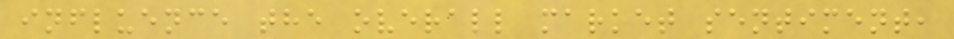influence the overall market sentiment,
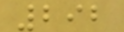292
